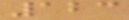123
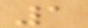1
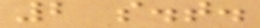2 s.t.
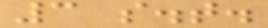3 s.t.
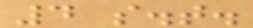4 s.t.
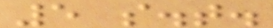5 s.t.
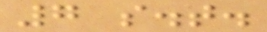7 s.t.
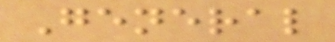General
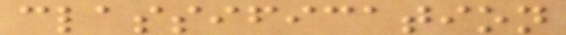classification
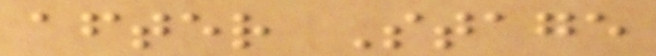after Stage
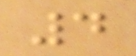4
